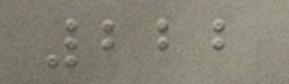222
